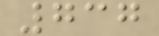737
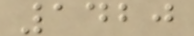1420
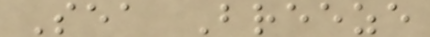Sea Breeze
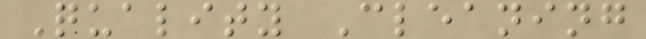Quality Cleaning
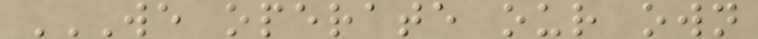WE OPERATE OUR OWN
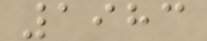1983
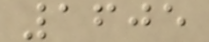1605
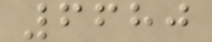6680
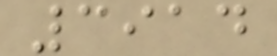3914
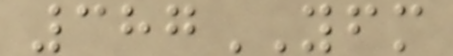387YFM
